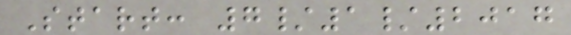Start: 7/1/2017
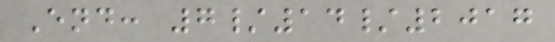End: 7/14/2017
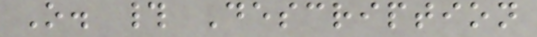O. # Description
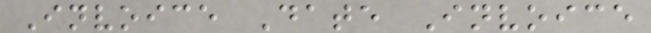Invoice Date Invoice
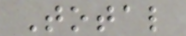Total
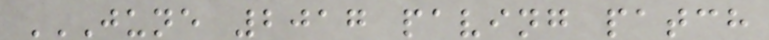JUNE 2017 PAVING PATCH
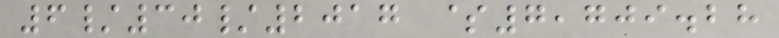6/30/2017 $7,709.28
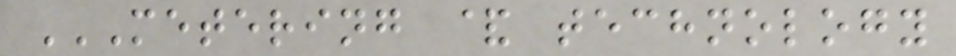METERING & TECHNOLOGY
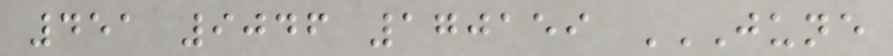451 9046 170159 JUNE
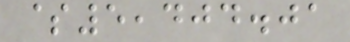$5,404.01
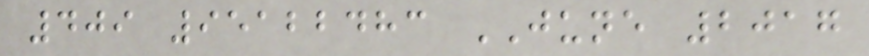409 95122483 JUNE 2017
